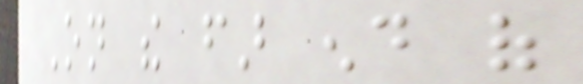On the far end of
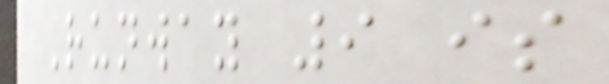Runway 9 is
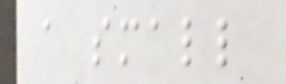a small
